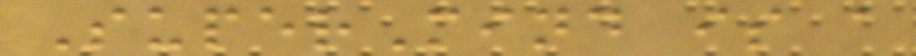SuperMind is a
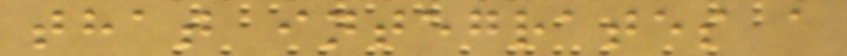that integrates a
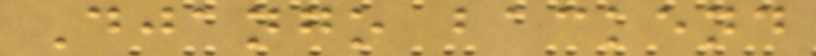Django backend
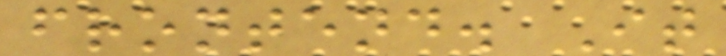frontend. It
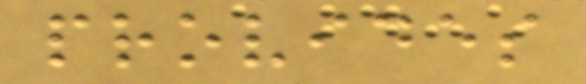provides
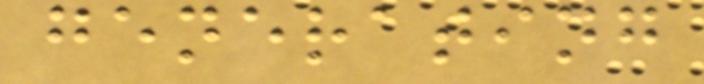generating
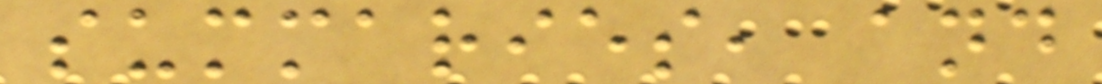summaries, and
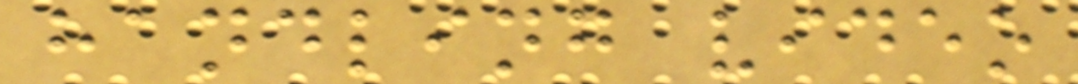handling video
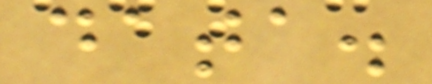data.
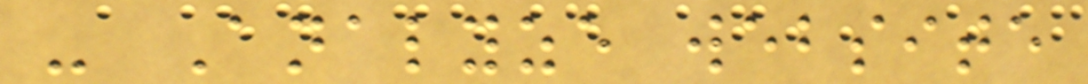- Analyze website
